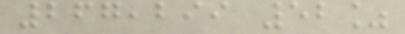267,299 52%
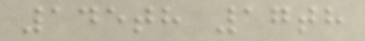145th 17th
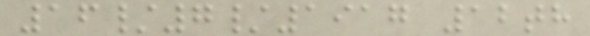16/7/1917 12th
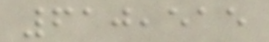610,515
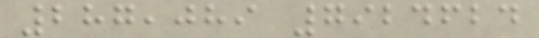287,089 7924624
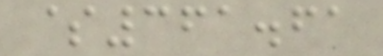$361.61
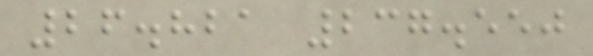26.821 237.550
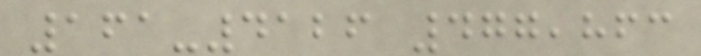161-4126 477,863
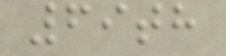69th
